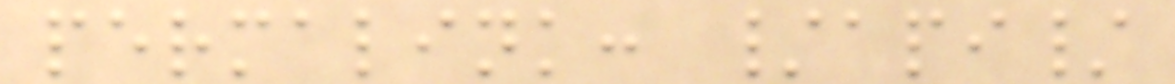permalink: /api/
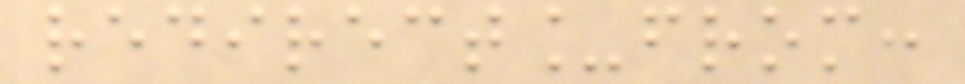redirect_from:
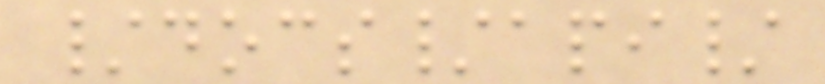/docs/api/
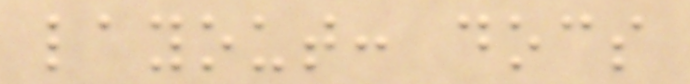layout: docs
